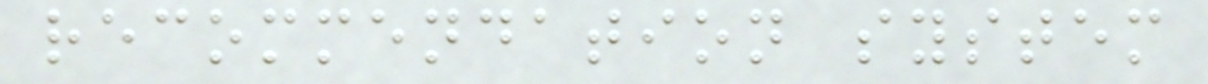recommendation system
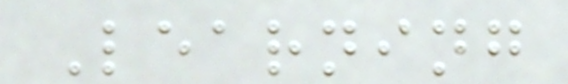Learning
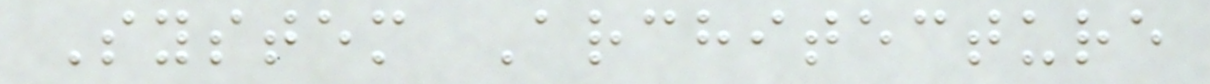System Architecture
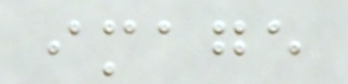image
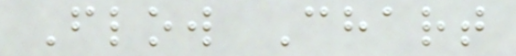Flow Chart
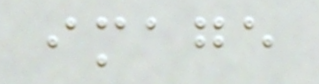image
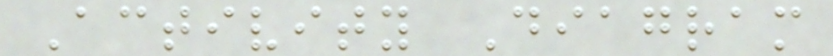Activity Diagram
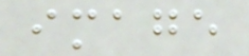image
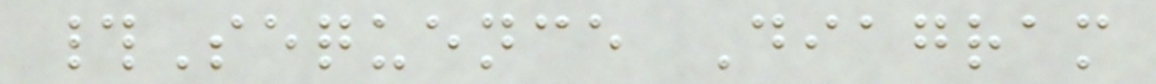#Sequence Diagram
